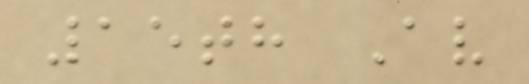15th Av
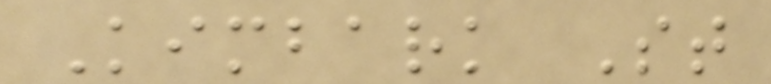Kimbark St
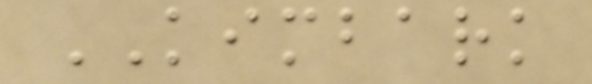KIMBARK
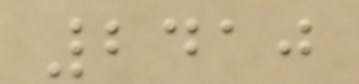2410
